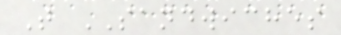T SANDWICHES
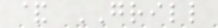& GRILL
